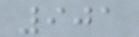901
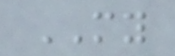MY
